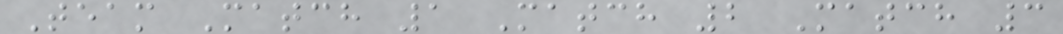Team Match 1 Match 2 Match 3
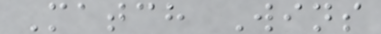Match Wins
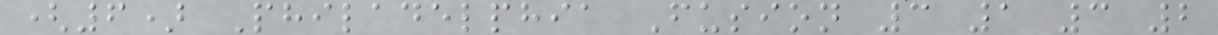(6) Philadelphia Fusion 3 1 3 2
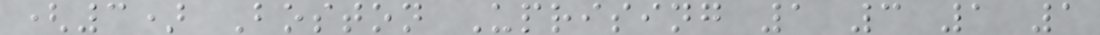(3) Boston Uprising 1 3 1 1
